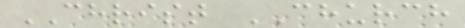CHRIST CHURCH
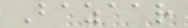Bazaar
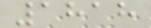1818
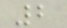2
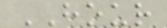HOUR
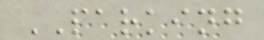PARKING
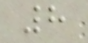8
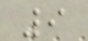9
